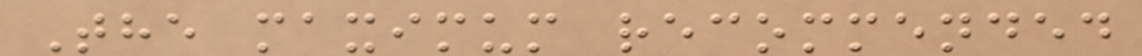The maximum recommended
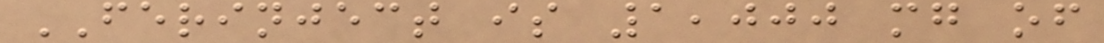FERINJECT is 1,000 mg of
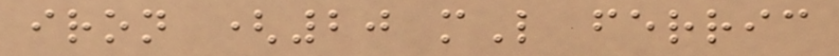iron (20 mL ferric
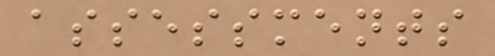assessments
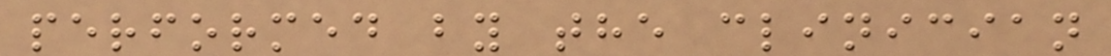performed by the clinician
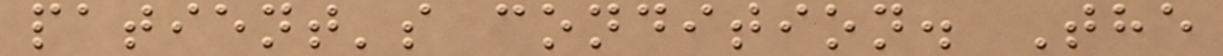patient's condition. The
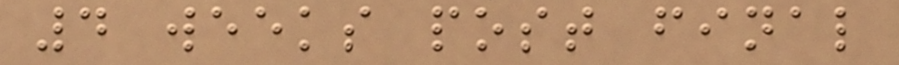4 weeks post final
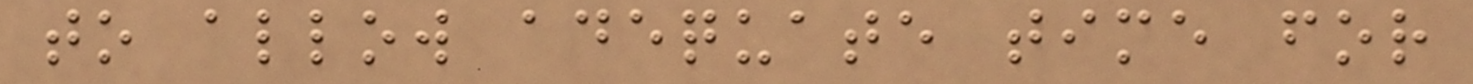to allow adequate time for
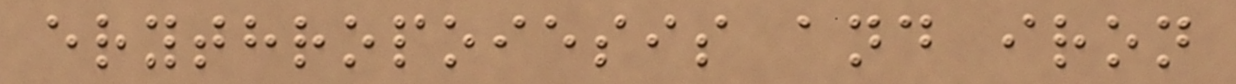erythropoiesis and iron
